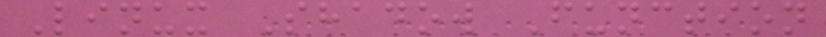Linux Shadow Function
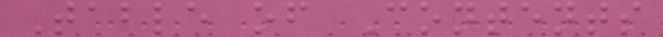Table of Contents
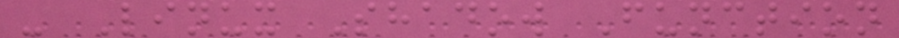- Linux Shadow Function
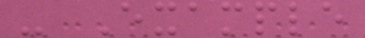- Example
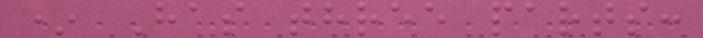* Has three parts:
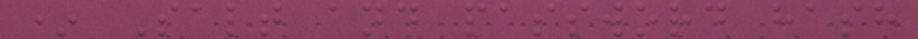* Salt and password hash
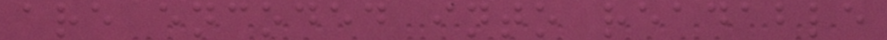are encoded into readable
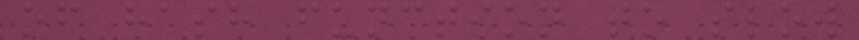of hash function to slow
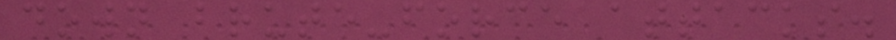down brute-force attacks.
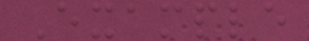Example
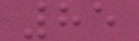85
